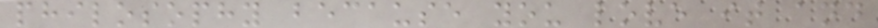philosophy because you love it and
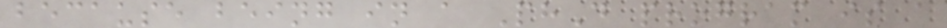because being in a PhD program is a
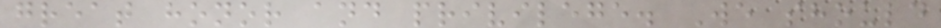great honor and privilege. We should
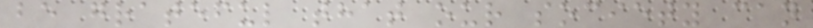be grateful that our society can
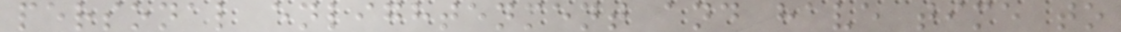personal enlightenment and have time to
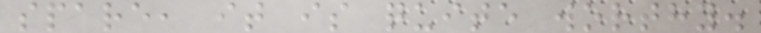spare, it is quite worthy.
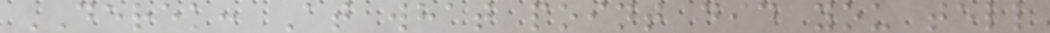DEREK: At what point did you tell
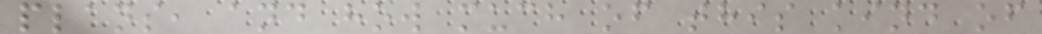plans, and how much of this kind of
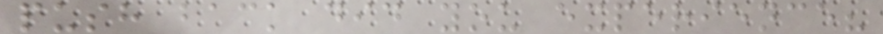push back did you experience?
